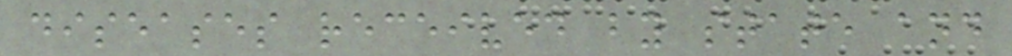diseases received by state and
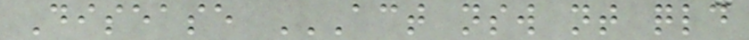Disease ACT NSW NT QLD
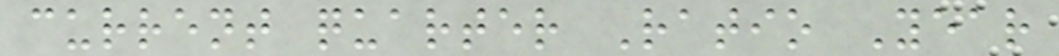current quarter Ratio Year
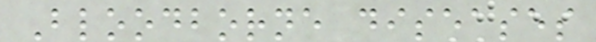Bloodborne diseases
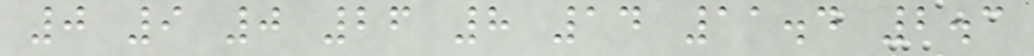0 9 0 26 8 14 11.4 2.3
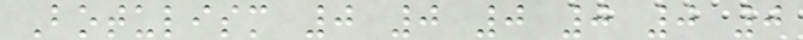Botulism 0 0 0 0 0 0
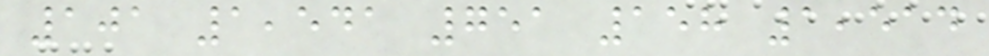101 1,541 751 158 1,514
